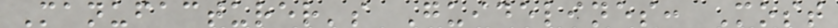Manufacturer's Guidelines: Most
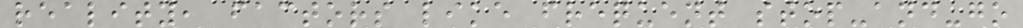reality, factors like frequent stop-and-go
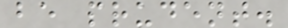be prudent.
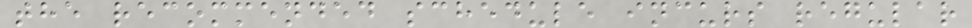the recommended schedule incurs regular
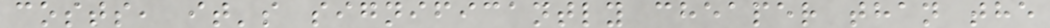costs, it's significantly cheaper than the
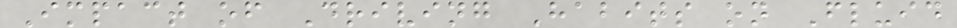Impact of Driving Habits on Fluid
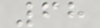68
